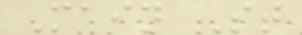Main St
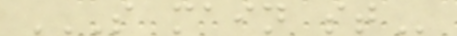S MAIN ST
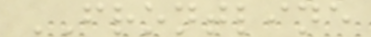FRONTLINE
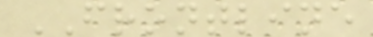FRONTLINE
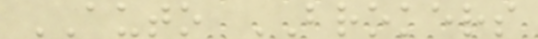AUTO BROKERS
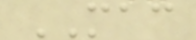MAC
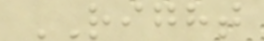RIGHT
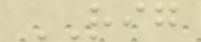RIG
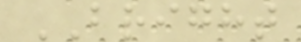BRIGHT
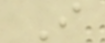I
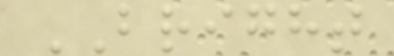BRIGHT
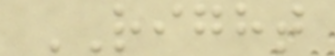RIGHT
